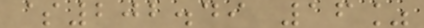$202.49 16%
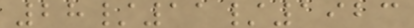28/11/1923
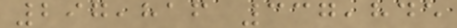297,816 337,845
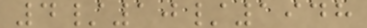4/10/1948
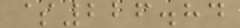$226.84
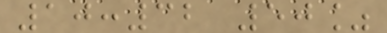10:32 50%
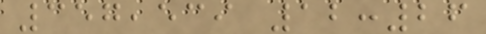357,539 12:26
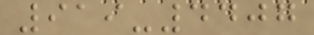919-4407
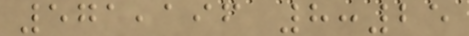571,196 8:25
